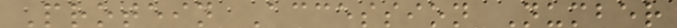Protein Accession Number
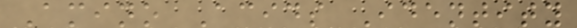Amino Acids Identity
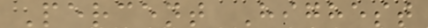Percent Highest
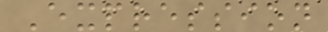Expression
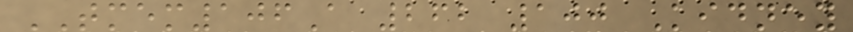TMEM106A 262 100 Kidney
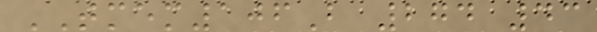TMEM106B 274 43
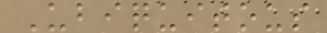Ubiquitous
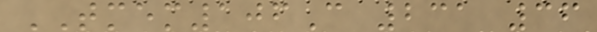TMEM106C 231 36
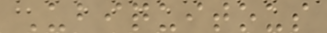Ubiquitous
